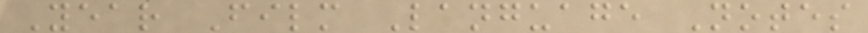Year Film Language Notes
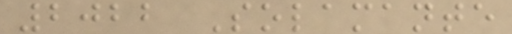2022 Solamante
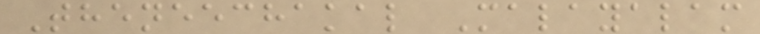Theneechakal Malayalam
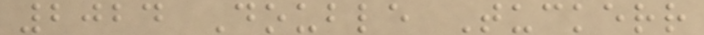2024 Double Tuckerr
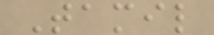Tamil
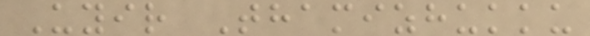Uyir Thamizhukku
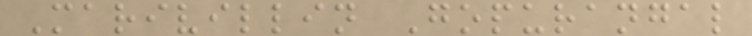Marivillin Gopurangal
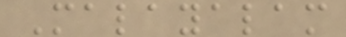Malayalam
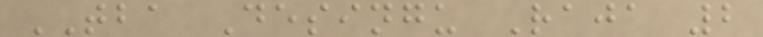TBA Desingu Raja 2
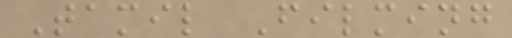Tamil Filming
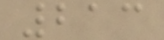213
